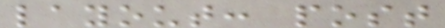layout: post
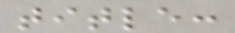title:
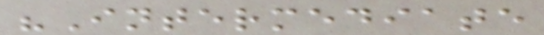"Intermediate
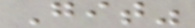Git"
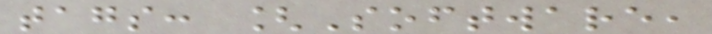tags: [Software,
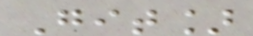Git]
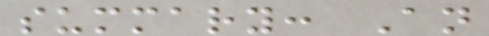summary: An
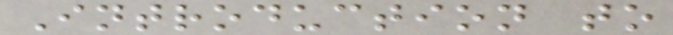Introduction to
